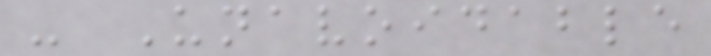- Unavoidable
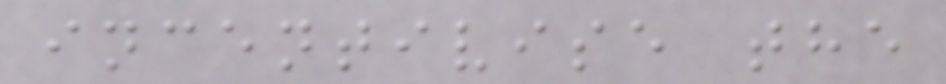incentivise the
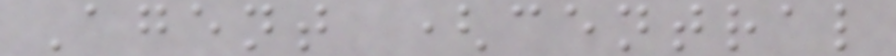Agent (central
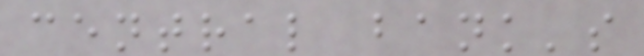central bank's
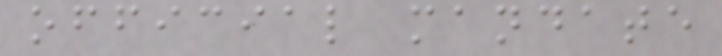official mandate
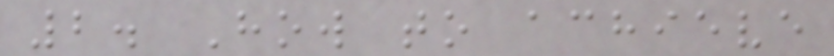2. How to achieve
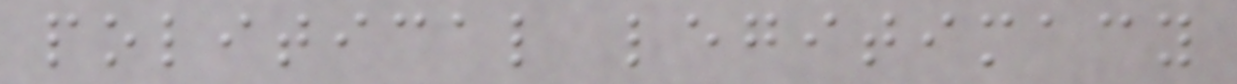political legitimacy
